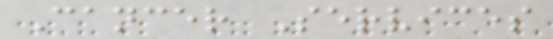Cancer Services
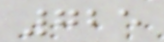725
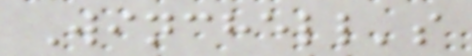Winchell's
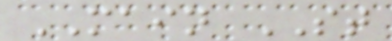MAIN ST
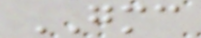GMC
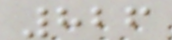826
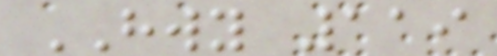HWY 119
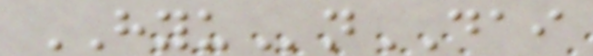HYUnDAI
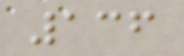136
